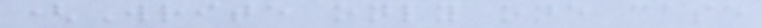(Write only one case
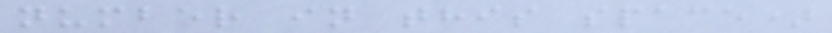number in this space)
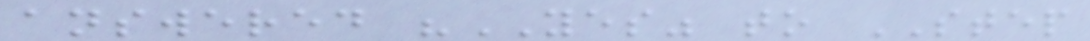answered "YES" to STEP
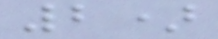2)
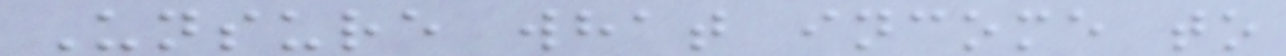Unsure what income to
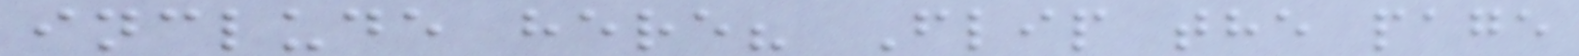include here? Flip the page
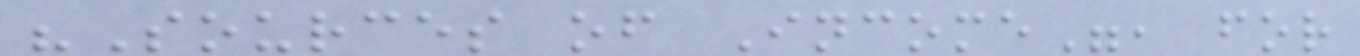"Sources of Income", for
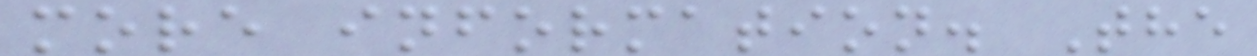more information. The
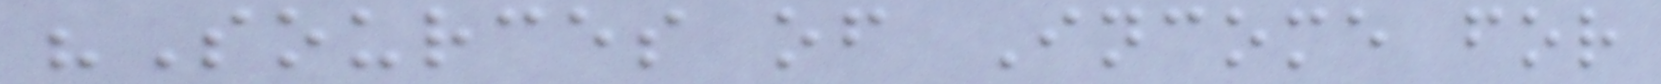"Sources of Income for
